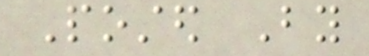Posted By
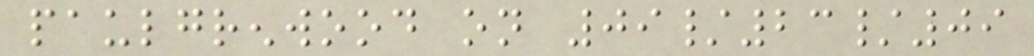paulgrenwood on 09/23/09
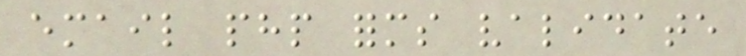email php forms validate
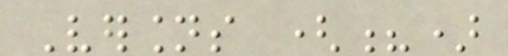Versions (?)
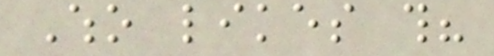Who likes this?
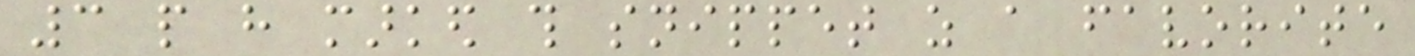3 people have marked this snippet as a favorite
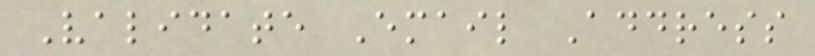Validate Email Address
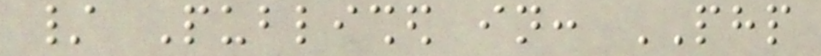/ Published in: PHP
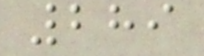289
